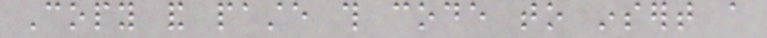Copy and paste this code to insert a
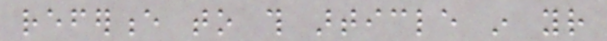reference to this article in your
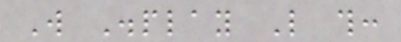Will Display Like this:
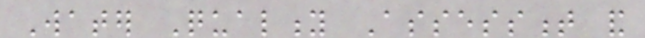Water Quality Assessment and
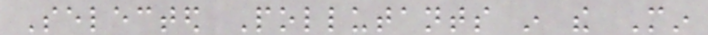Selected Pollutants in the Min
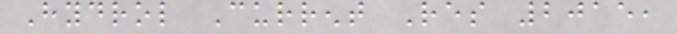Hydrol Current Res 2015,
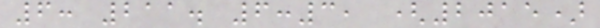6: 211. 6:3, (2015)
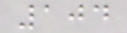104
